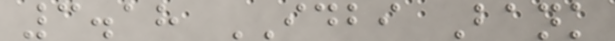3.18 IDBI Bank
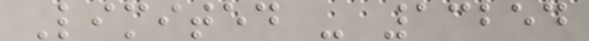Limited - 13254
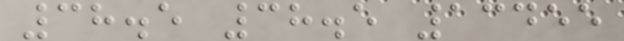38.5 38.5 13455
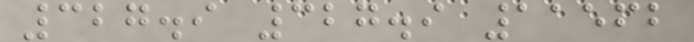327.9 327.9 11562
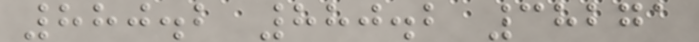880.2 880.2 38271
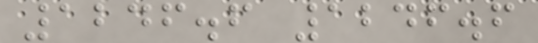1246.6 1246.6
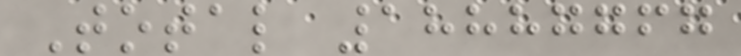Total 18887767
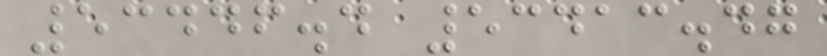53446.4 53413.47
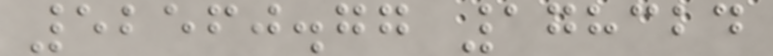52560.77 178324
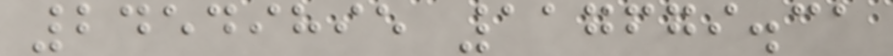24549895 117679.31
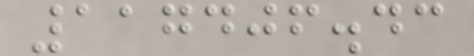117406.43
